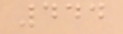444
